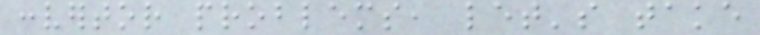convertor problems, let's take
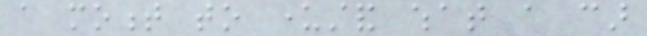a moment to understand what a car
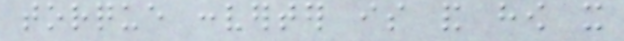torque converter is and how it
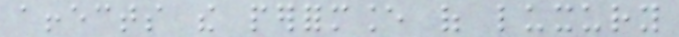affects the performance of luxury
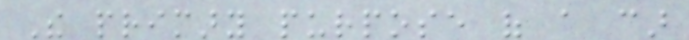The primary purpose of a car
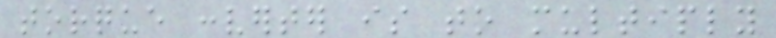torque converter is to multiply
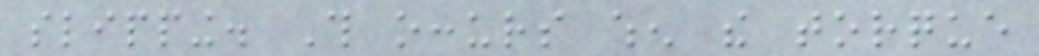slipping. This occurs when the torque
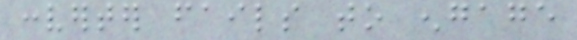converter fails to engage
